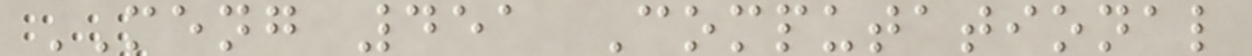MENG 451 Computational
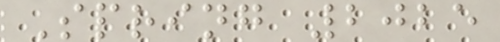Spring 2025
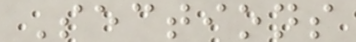Sections
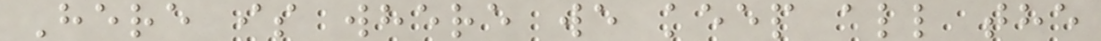Here is where we keep all the
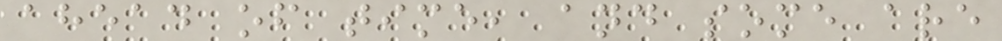ahead of time, and some are
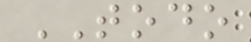TODO
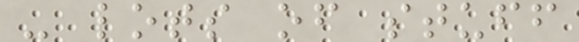- lots of stuff
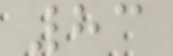83
